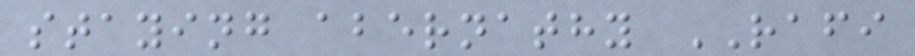staying abernathy RAFI
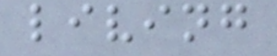living
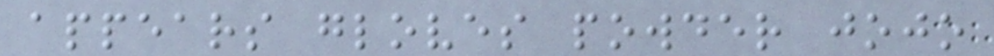appears gloves powder jojo
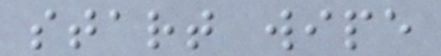start wipe
